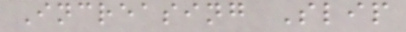Increasing Slip
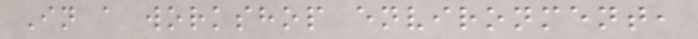In a workshop environment,
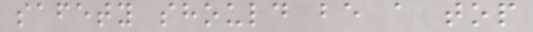safety should be a top
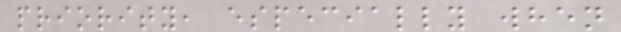priority, especially when
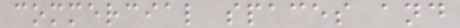commercial spaces and
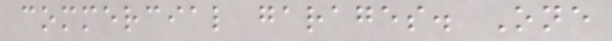commercial garages. One
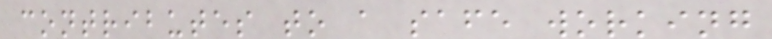contributes to a safe working
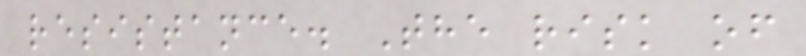resistance. The risk of
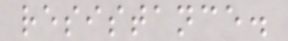resistance.
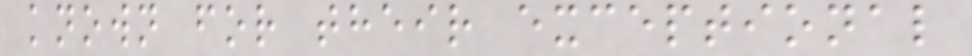known for their exceptional
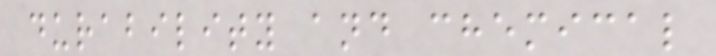durability and chemical
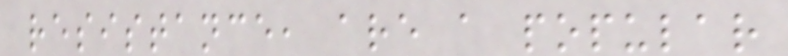resistance, are a popular
